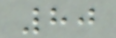80
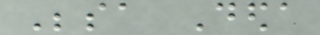Besa Deda
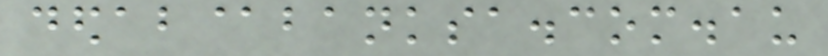dedab@banksa.com.au
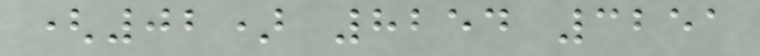(02) 8254 3251
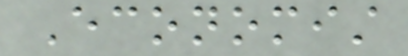Economist
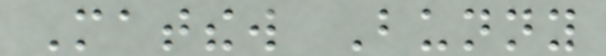Matthew Bunny
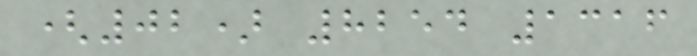(02) 8254 1316
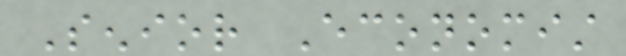Senior Economist
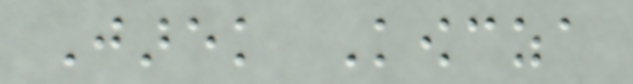Jarek Kowcza
